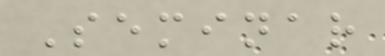Seminar
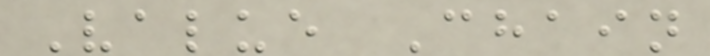Value Chain
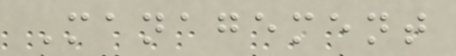Management
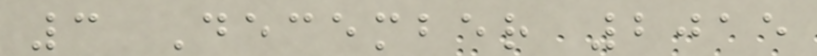3 December 2015
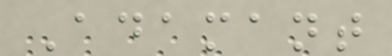Adamant
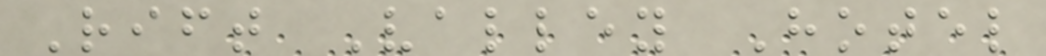Rift Valley Hotel
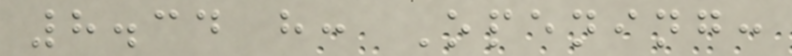8.34 h: Opening:
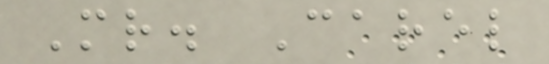Mr. Carel
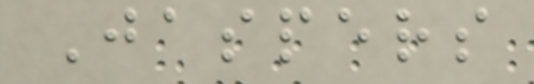Jaspers
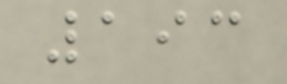193
